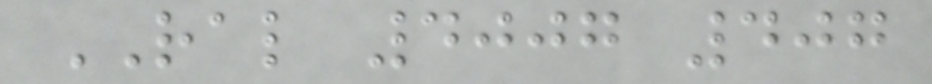RAL 4007 407
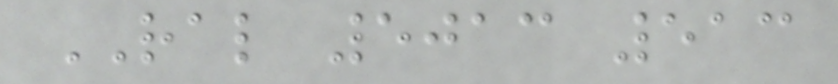RAL 5013 513
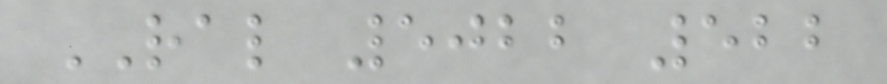RAL 5022 522
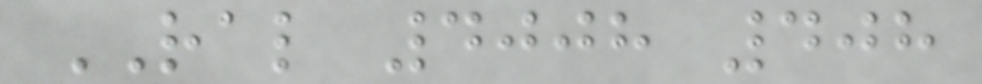RAL 4008 408
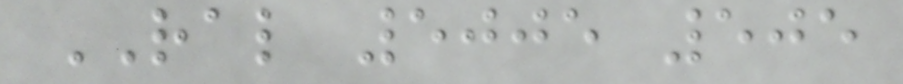RAL 5005 505
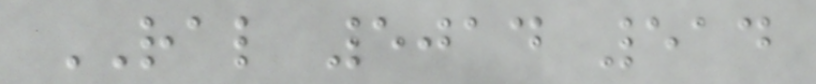RAL 5014 514
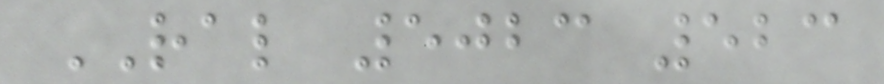RAL 5023 523
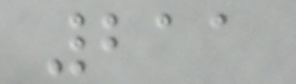211
